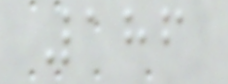186
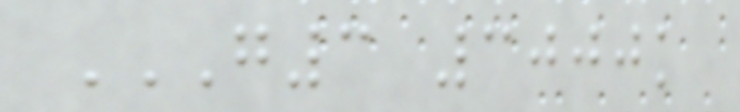G3 3000K
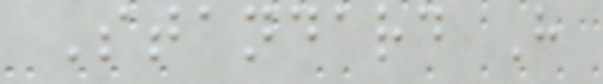Standard H
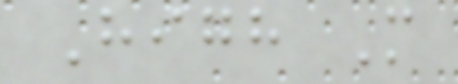High M
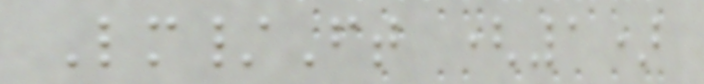Lm/Ft (1)
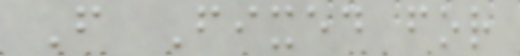F Fixed for
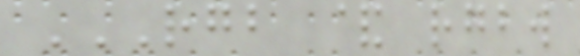RGB & RGBW
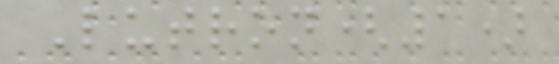Lutron(1)
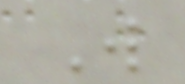W
